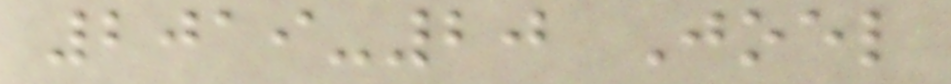2019-20 Joel
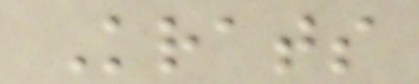Krats
